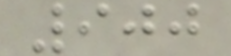900
